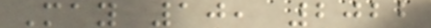May 10, 2022
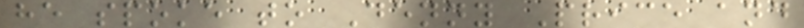he spoke to Denny Price and
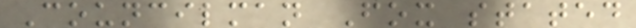Councilman Fox stated
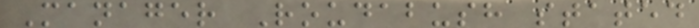Manager Roudabush stated
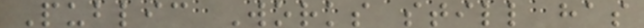Public Works still has
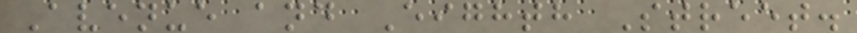Avenue and Eighth Street.
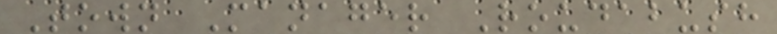Town Manager Roudabush
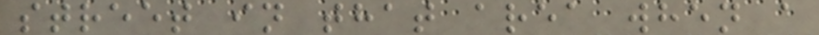street in that area when a
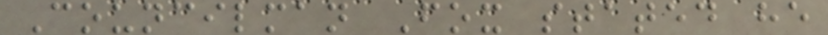Councilman Fox stated he
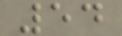54
